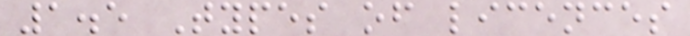1.5 Types of licences
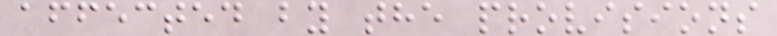affected by the provisions
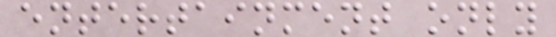entertainment only
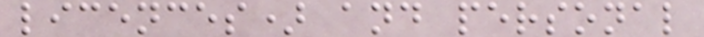licences) and personal
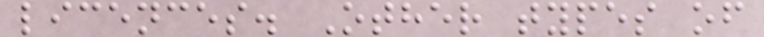licences. Other types of
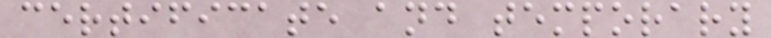certificate and temporary
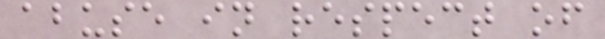abuse in respect of
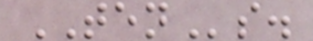TENs.
